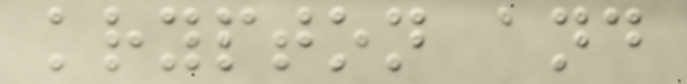krypton and
